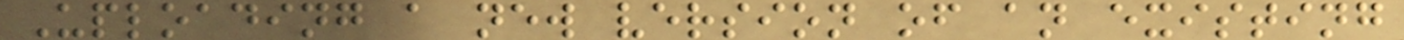Uploading a new version of an existing
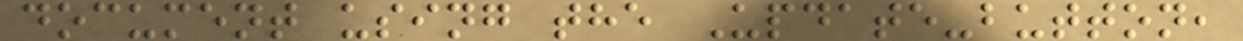document using the Update-button,
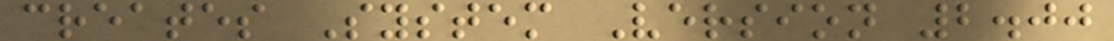creates System Version 2.00
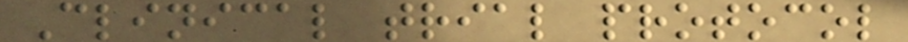Clinical trial protocol
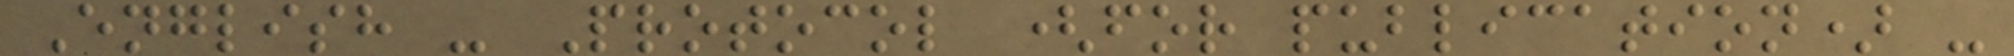English - Protocol (for publication) -
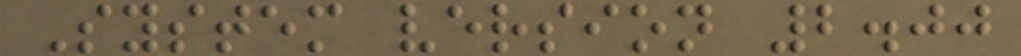System version 2.00
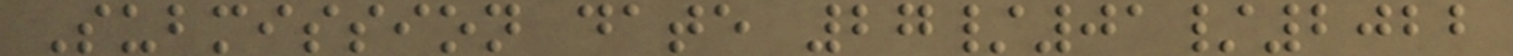Submission date 27/01/2022
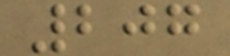207
